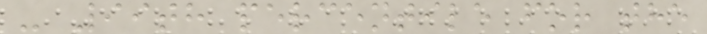- 99th percentile for the
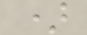)
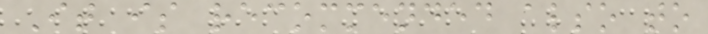It is recommended also to
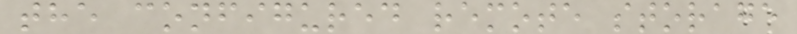the configured remote storage
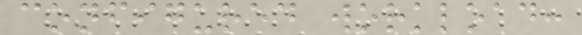configured workload:
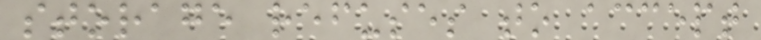storage refuses to accept
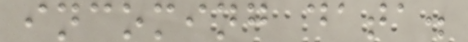incoming data.
